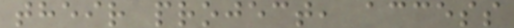their project, access
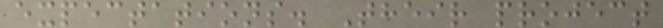expectations. Their project
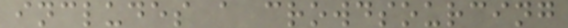includes a crowdsourcing
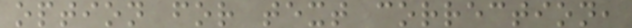option for text correction,
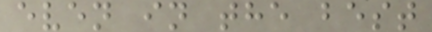even in the best
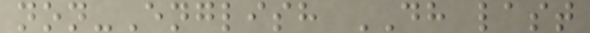non-English DH last
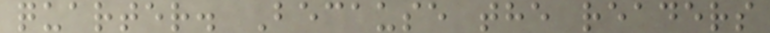quarter. Because the readers
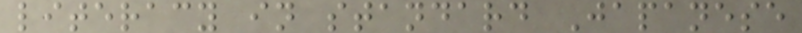literacy in standard Japanese
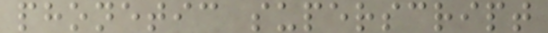phonetic superscript
